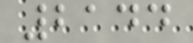2144
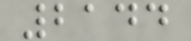2144
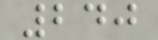240
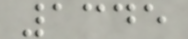1345
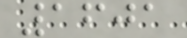1601
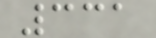331
